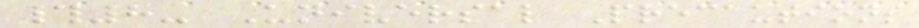#8- Universal Precautions
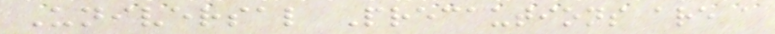Universal Precautions are a
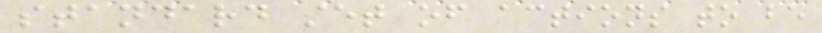standard set of actions to be
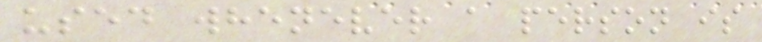used whenever a person is
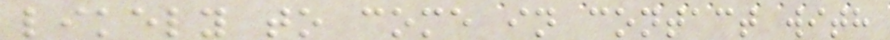likely to come in contact with
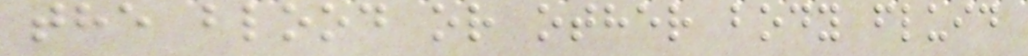the blood or other body fluid
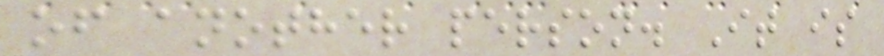of another person. It is
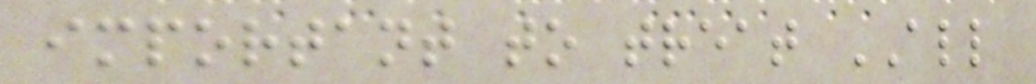important to treat ALL
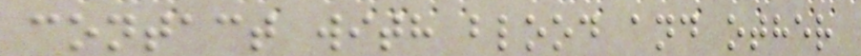contact with blood and other
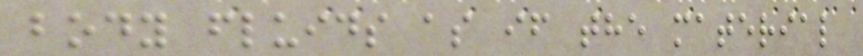body fluids as if the material
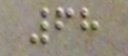68
